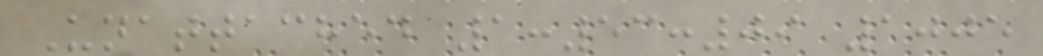Unattached 1:53:09 1005
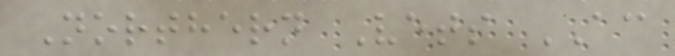Northern Vets AC
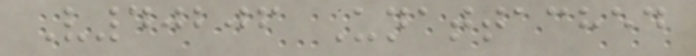V40206 Unattached
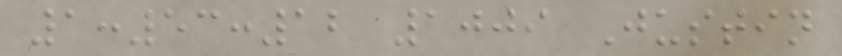1:53:12 1009 Justin
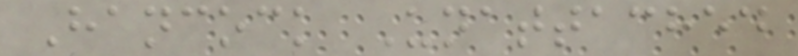Hancock Unattached
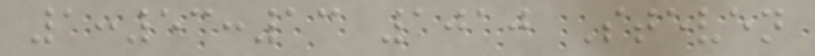1:53:13 1010 Steven
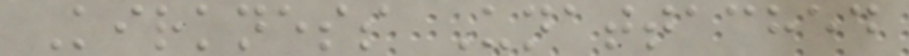Kirkness Unattached
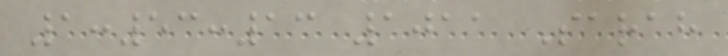1:53:13 1011 Sarah
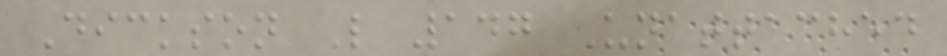Dickson L 147 Unattached
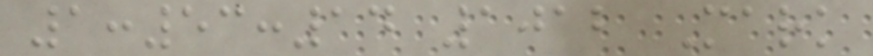1:53:14 1012 Mark
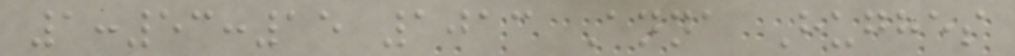1:53:15 1013 Anna Hughes
